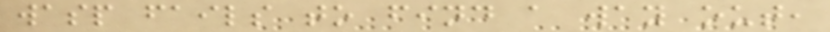wasp fails to find a way out,
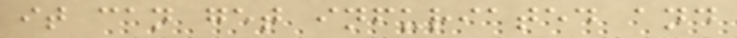it can get infuriated and
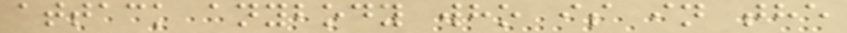attack anybody who is in the
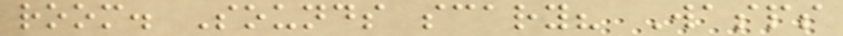room. Sounds scary? Wasps
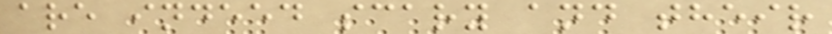are indeed scary and their
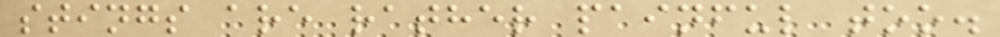stings are rather painful too.
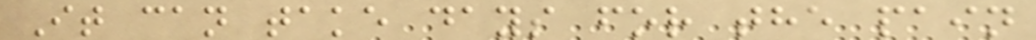It can take days for the pain
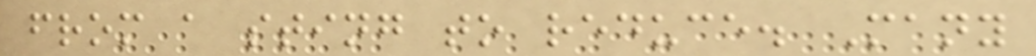from a sting to reduce. Many
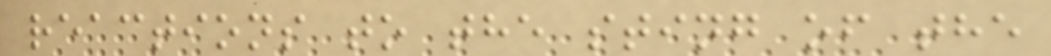reactions to the sting of the
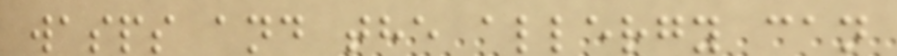wasps and the allergy can
